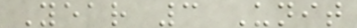Year 3 Unit
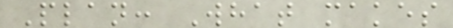Plan: What makes
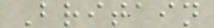Britain
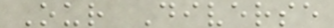Our Diverse
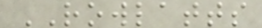ROWLATTS
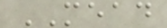MEAD
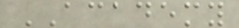ACADEMY
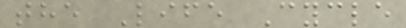the Life Cycle
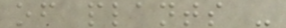of plants -
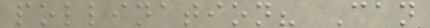pollination? Can
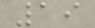19
